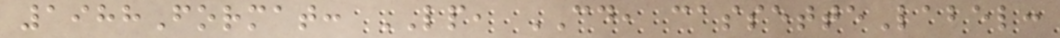1988Format: LP, CD, cassetteLabel:
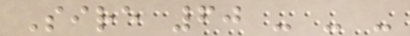Sire 60 - - -
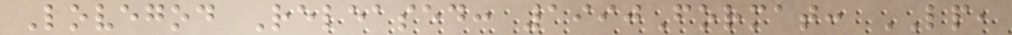Lovegod Released: 1990Format: LP,
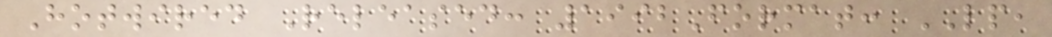Hotwired Released: 1992Format: LP,
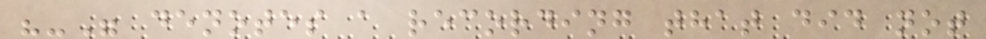"-" denotes a recording that did not
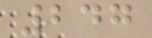247
